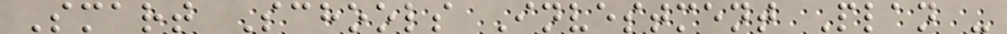Smart Schools Investment Plan -
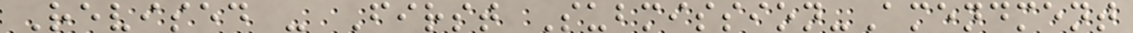Revised - First Submission-Amendment
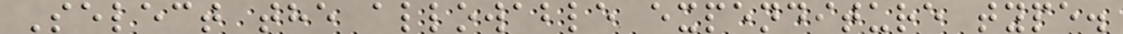Select the allowable expenditure type.
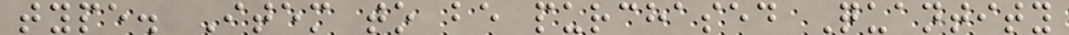type. Item to be purchased Quantity
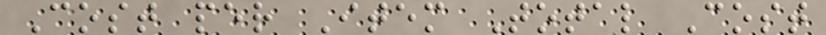Cost per Item Total Cost
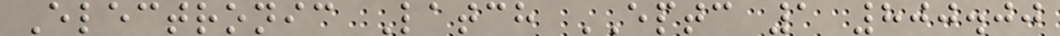Electronic Latch EPTC 1 800.00
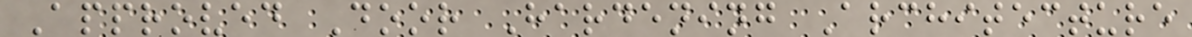Approved Door Hardening Architecture
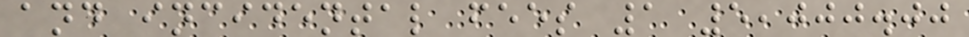and incidental fees 1 5,000.00
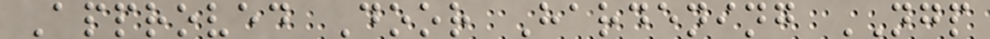Approved Door Hardening NGP
